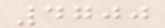4700
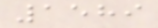1589
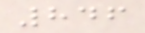846
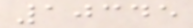10345
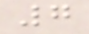7
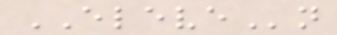ELEVEn
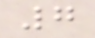7
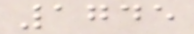1745
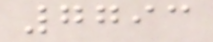7793
